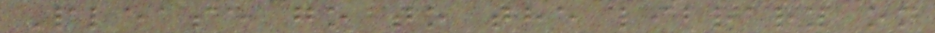Please go to the library on
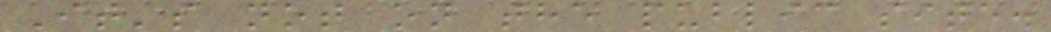It's not on the public site.
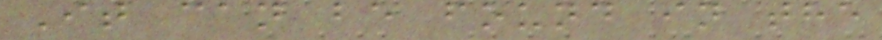It can be found in the
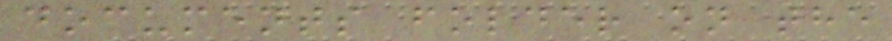documents folder on the
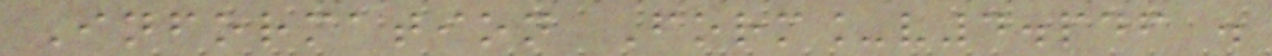Information Form_v4.pdf .
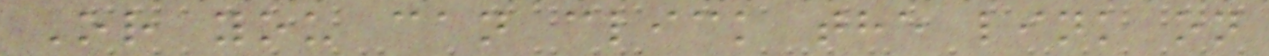Or you can click the link on
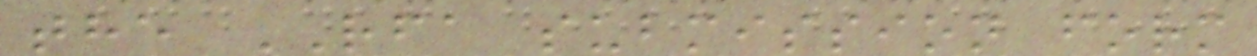the RFA submission form
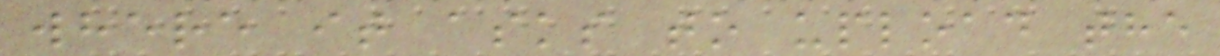where it asks to upload the
